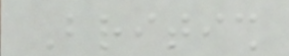British
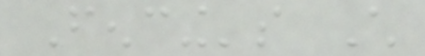Fencing's Child
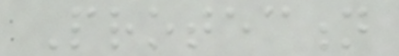Protection
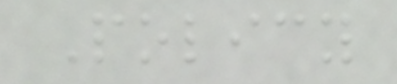Policy
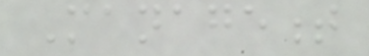Management
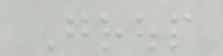Group
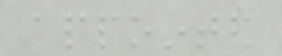appointed
